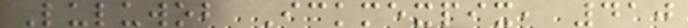Luluwob Ickmexpix, 410
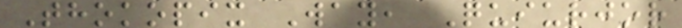Thokopix Way, Quiurjor
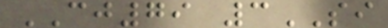CJ79 3SI
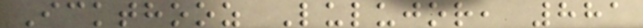Ickthooz Lulujor, 881
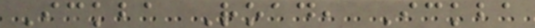Ickba Road, Ickba
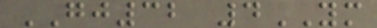GJ32 4YM
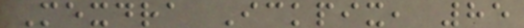Mexdra Ickpix, 85
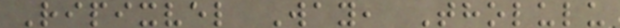Ripixvel Way, Tholulu
